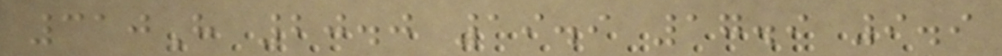310H 20.0 19.9 17.9 9.9
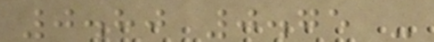0.80 0.75 -
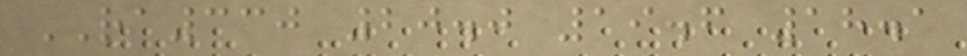RA330 20.0 19.6 18.1
